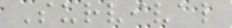Survival
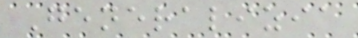Generalizia
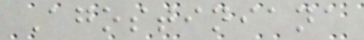Agostiniana
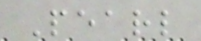Pearl
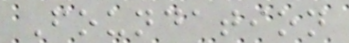Foundation
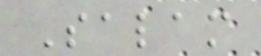Salam
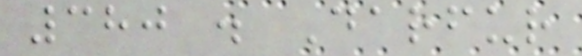380 . Darfur
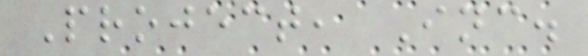Project, Inc.
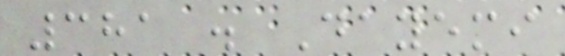381 . Dayemi
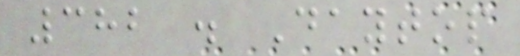382 . Daytop
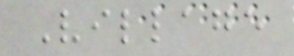Village
